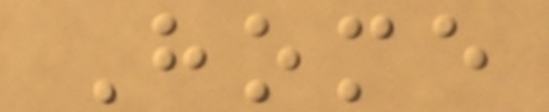Home
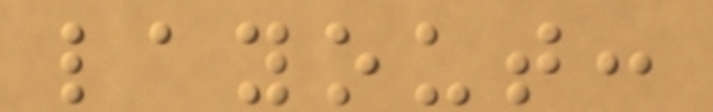layout:
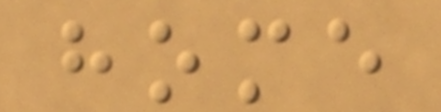home
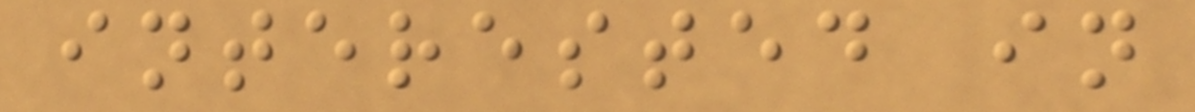interested in
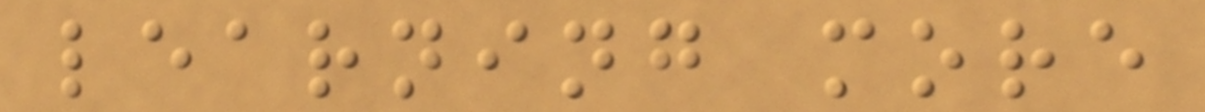learning more
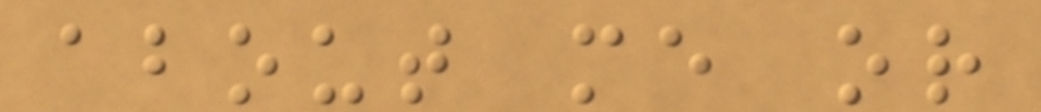about me or
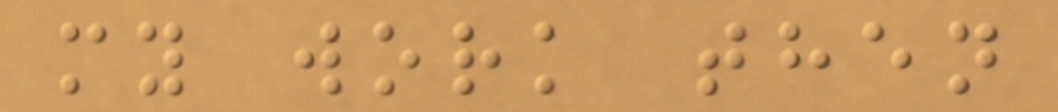my work then
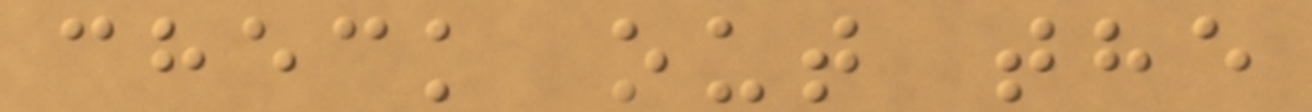check out the
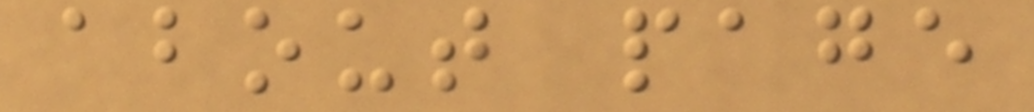about page
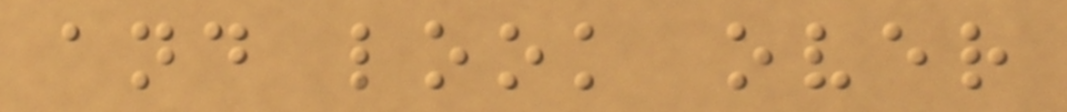and look over
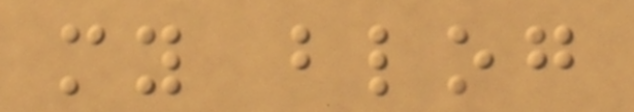my blog
